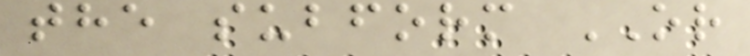the subform OR
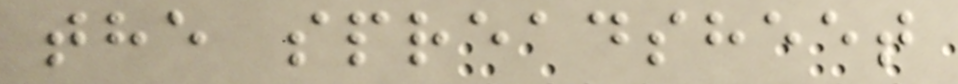the spreadsheet
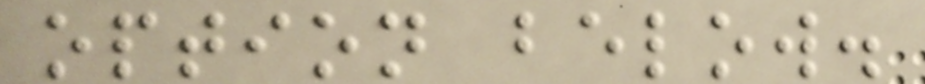option below.
